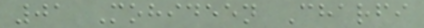01 Mohideen Charfi
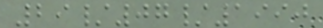29/07/1990
